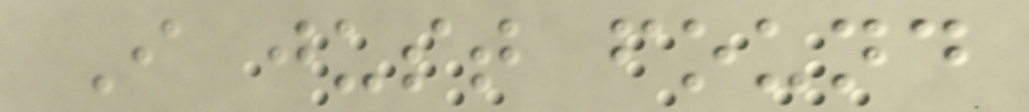I just found
